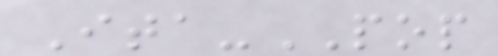Ita-POP
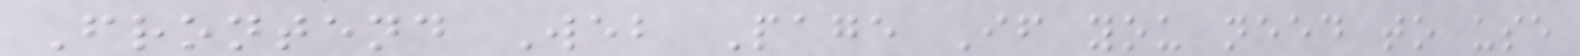Frontend Web Page If you need to use
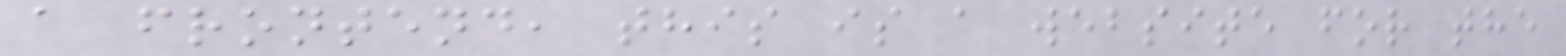a frontend, this is a website for the
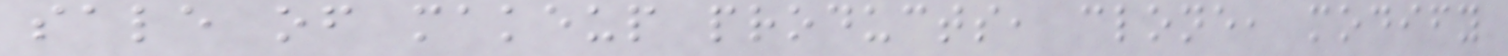sale of makeup products, clone, modify
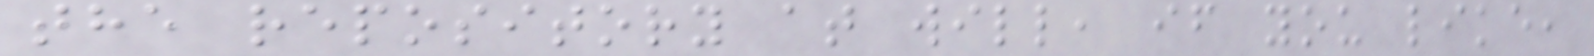the repository at will, if you like,
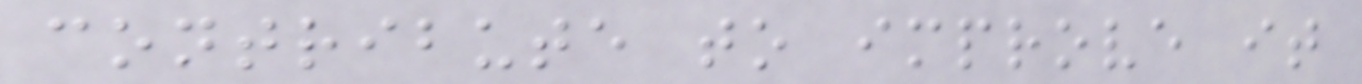contribute to improve it
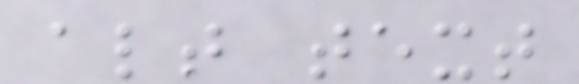alt text
